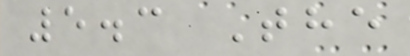5.3 The
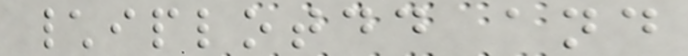\iplotdd and
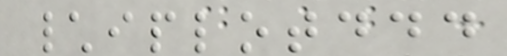\iplotddd
